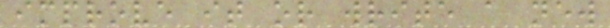improve it or write a new
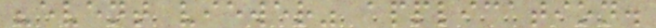"event viewer" application.
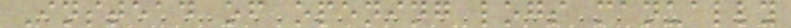Instead of opening logs manually
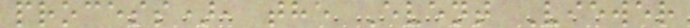process), the Event Viewer
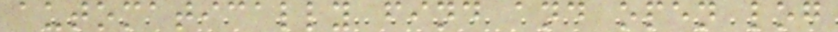automatically find and open log
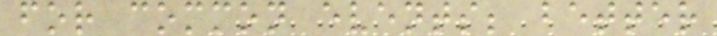for common events; better
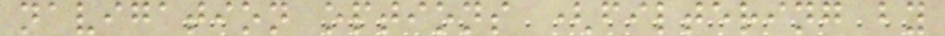navigation options (filtering by
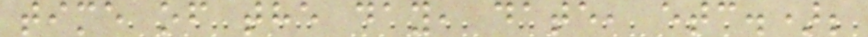time of the day, date, etc.);
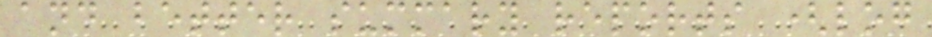and better summary reports (log
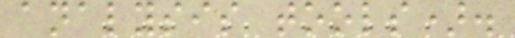analysis tools).
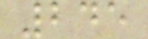245
